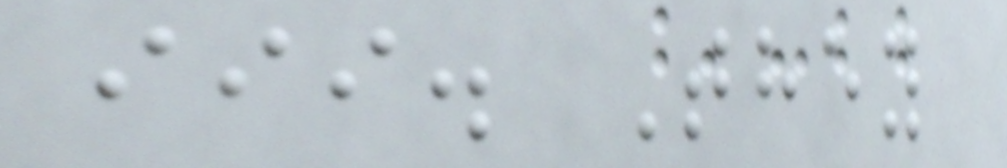iii. They
